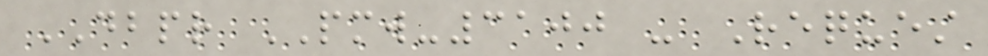DBPR PMW-3100 - Request
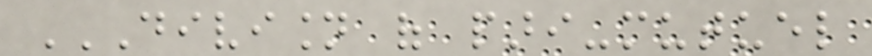DIVISION OF PARI-MUTUEL
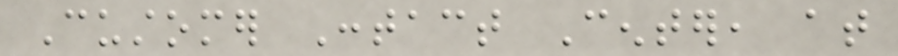Customer Contact Center, at
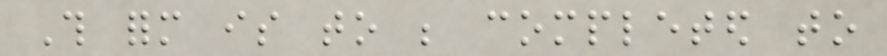This form is to be completed to
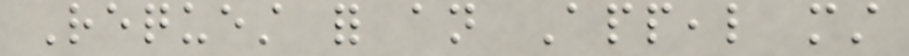Request for an Appeal must
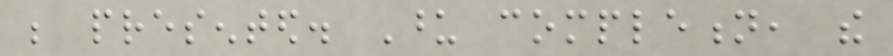be presented. Upon completion, the
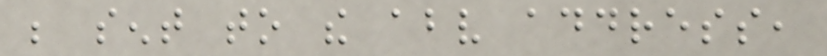be sent to the above address,
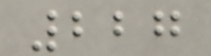227
